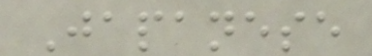Japanese
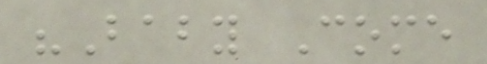"Baby Come
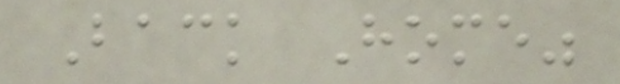Back Home"
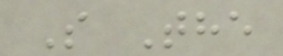S The
